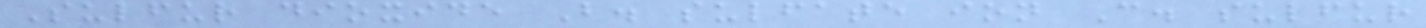Sulfur dioxide B. sulfate ion C. sulfur
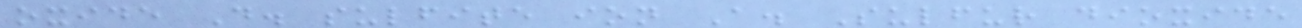oxide D. sulfite ion A. Sulfur dioxide
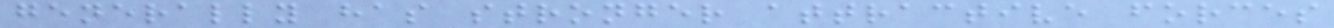generally has stronger attractive forces
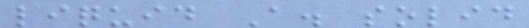liquid A. solid
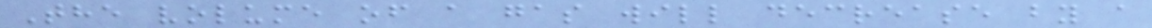The volume of a gas will decrease by a
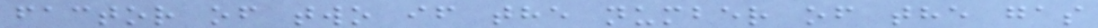factor of two if the number of the gas
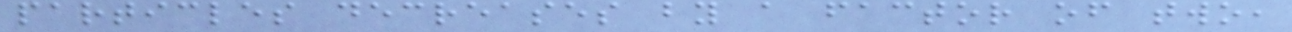particles decreases by a factor of two,
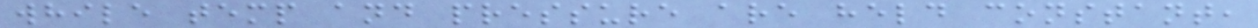while temp and pressure are held constant,
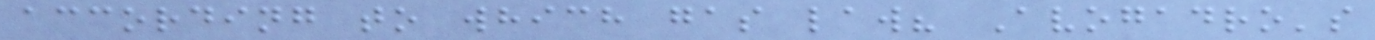according to which gas law? Avogadro's
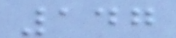147
